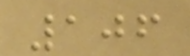106
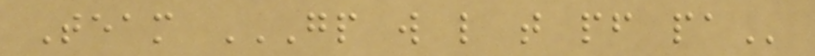Team GP W L T PF PA
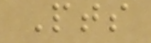Pts
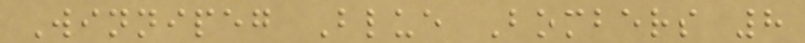Winnipeg Blue Bombers 8
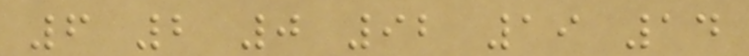6 2 0 92 19 14
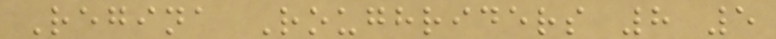Regina Roughriders 8 5
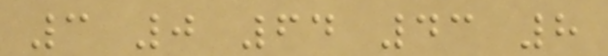3 0 64 43 8
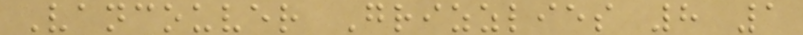Vancouver Grizzlies 8 1
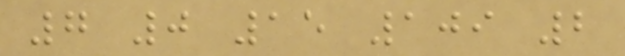7 0 15 109 2
